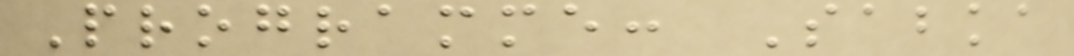Programme: Sabka
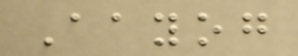Aayog
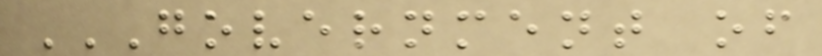GOVERNMENT OF
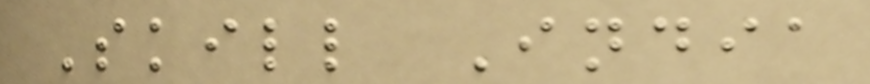Skill India
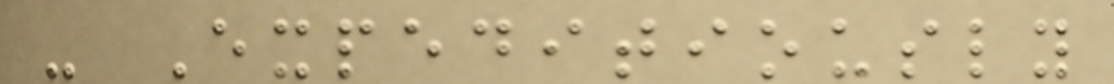- Expeditiously
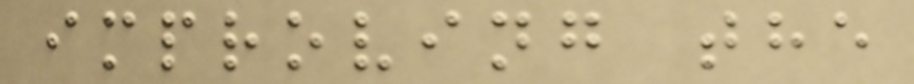improving the
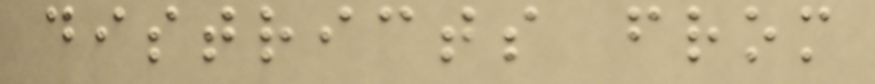districts from
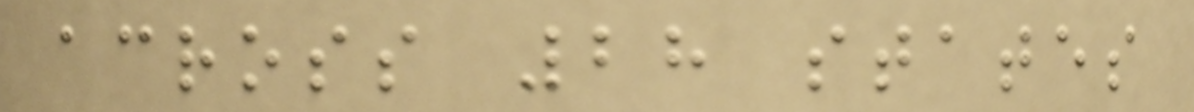across 28 states
